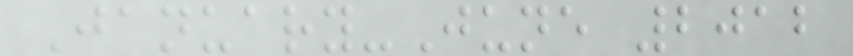January-June 2012
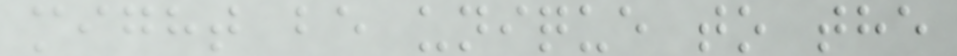might be unique to the
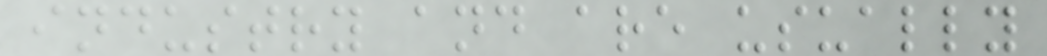industry and are usually
